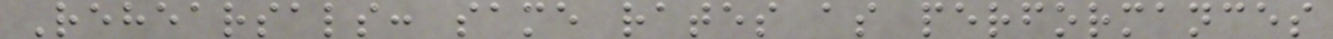Rehearsals: same rates as performances
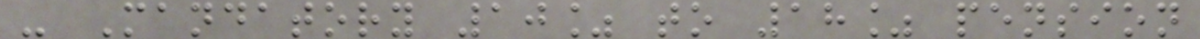- Mandatory 10% to 18% pension
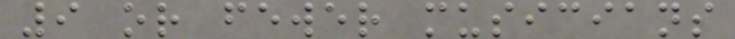9 or fewer musicians
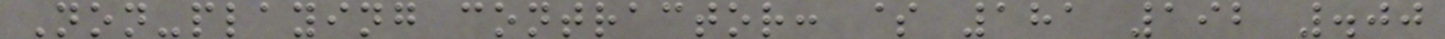Non-playing contractor: $ 181 192 .00
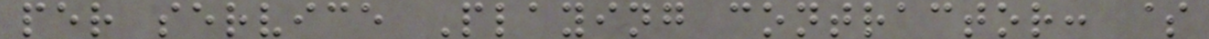per service Playing contractor: $
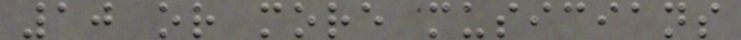10 or more musicians
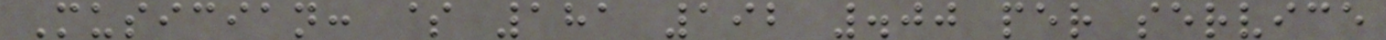Musician: $ 181 192 .00 per service
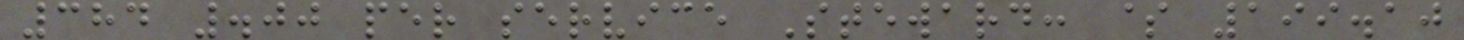384 .00 per service Steward: $ 199.10
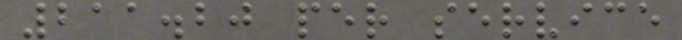211.20 per service
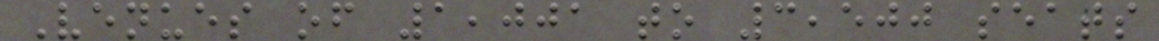Venues of 1,001 to 3,500 seats
